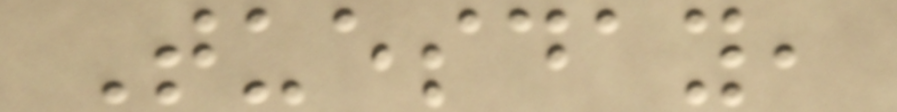Tuesday,
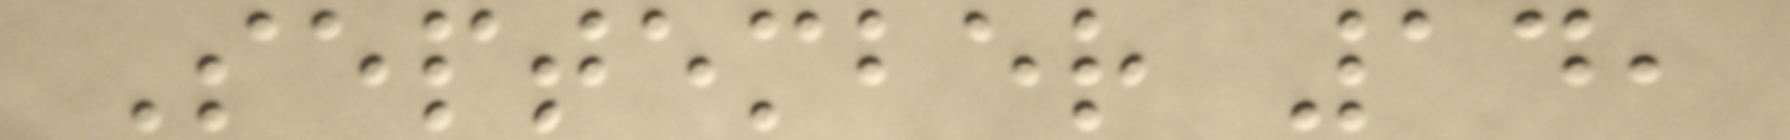September 14,
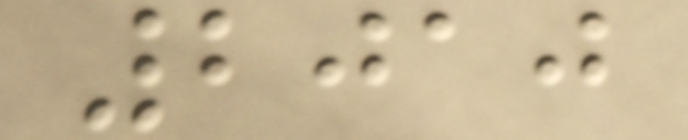2010
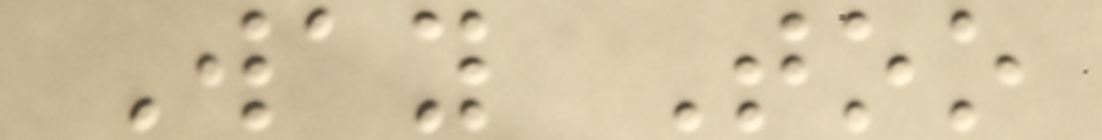Way Too
